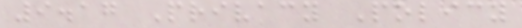9.17 Privacy Policy
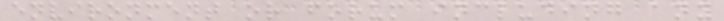environment or forum including any
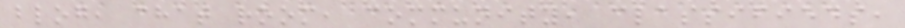blog, chat room, community, classifieds,
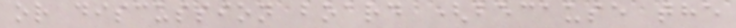or discussion board (because the
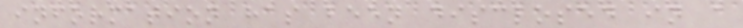information has been disclosed in a
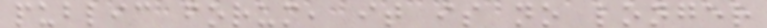public forum, it is no longer
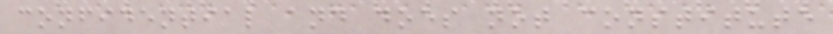confidential and does not constitute
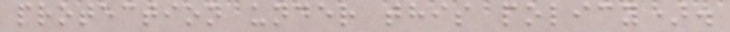protection under this policy).
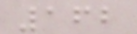162
